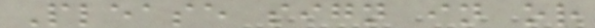Please sign in or
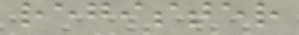register
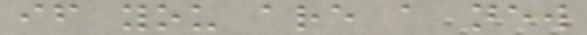if you are a new
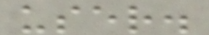user.
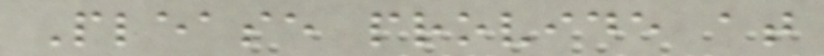Please provide at
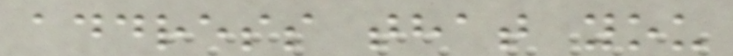address that you
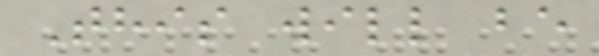This will be
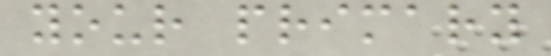your primary
